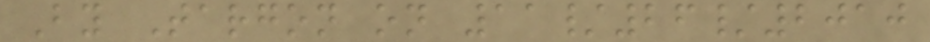By Targon on 11/26/2010
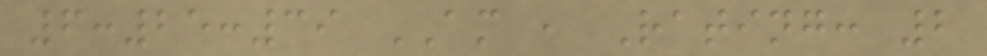6:25:39 AM , Rating: 2
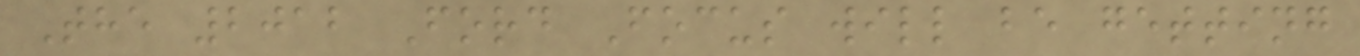The 2012 Ford Focus will be getting
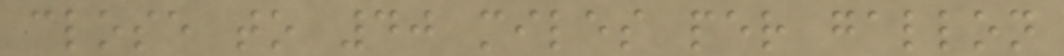close to 40 miles per gallon
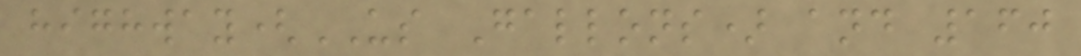highway(US Gallons) and 160
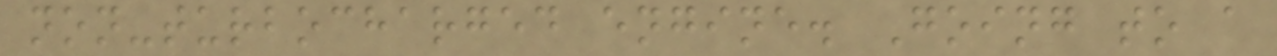non-turbocharged engine. Going to a
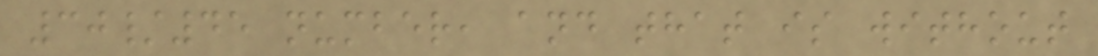30/45 number, and that is without
